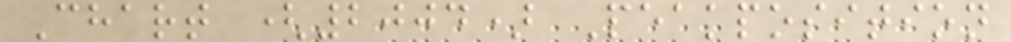Chart (2004) Peakposition
